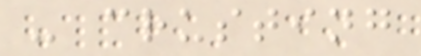- crusting
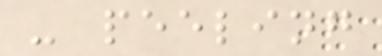- peeling
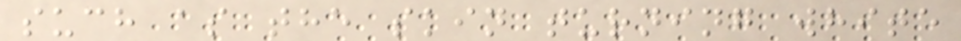such as the skin turning white
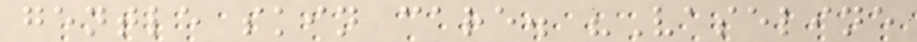gentle skin care. "Vaseline
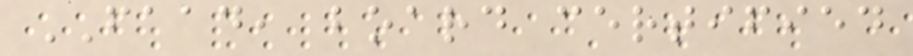FAAD, board certified
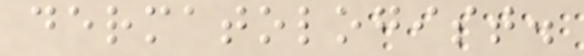dermatologist.
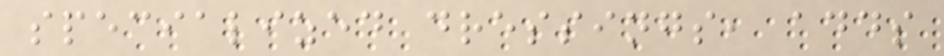specialized dressings, adds
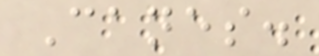Canes.
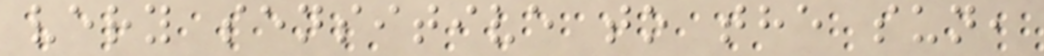very sensitive to the sun,
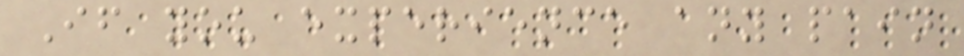If you experience any pain
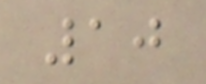10
